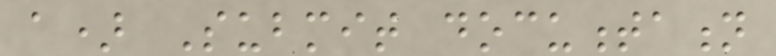a) Submit documentation
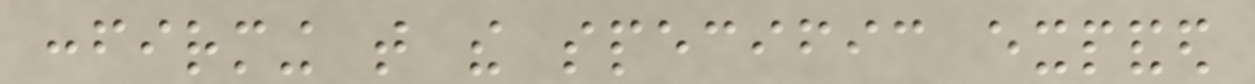confirming that the specific expanded
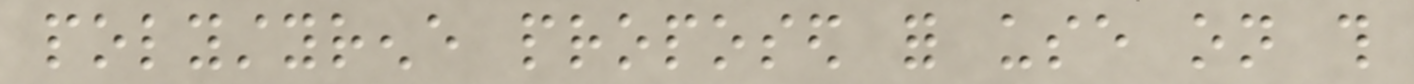polystyrene proposed for use on this
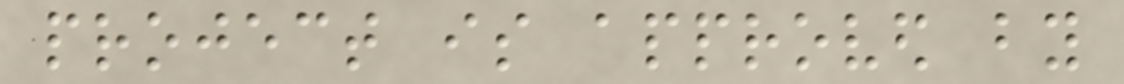project is approved by
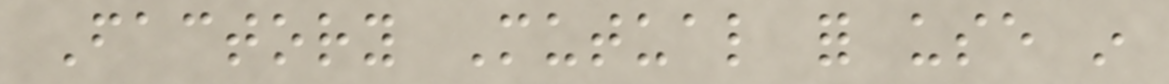Factory Mutual for use in
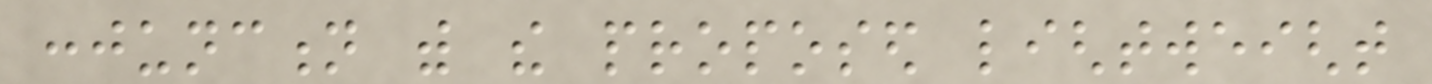conjunction with the proposed lightweight
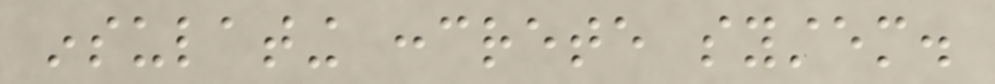insulating concrete system.
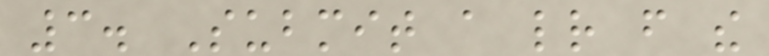3. Submit a letter from the
